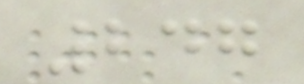247
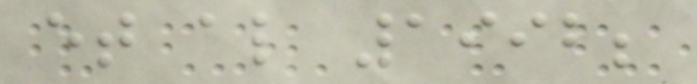et al 1992;
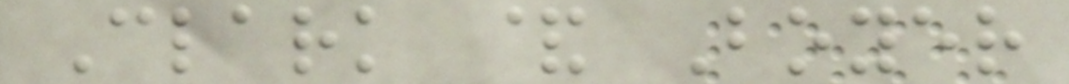Clark & Boyer
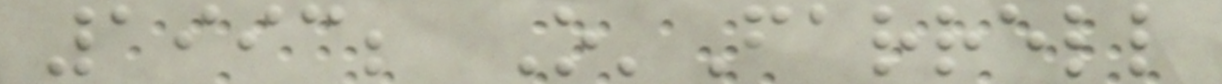1993; O'Farrell
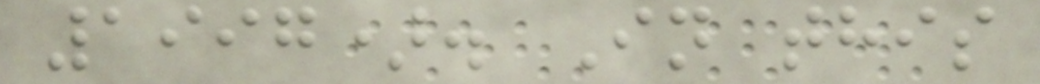1997). In this
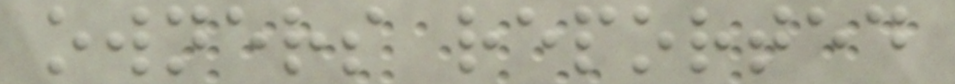owners reported
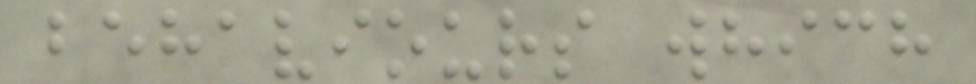behaviours which
